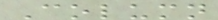Column
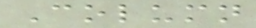Column
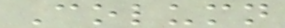Column
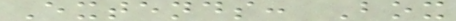Extends: Box
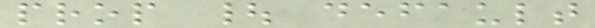prop | default
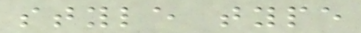style type
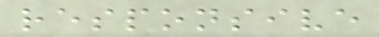responsive
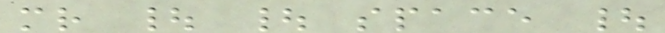mr | | space |
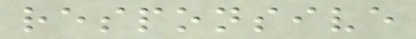responsive
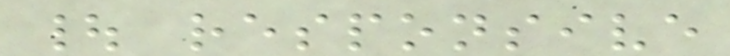| responsive
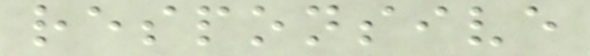responsive
